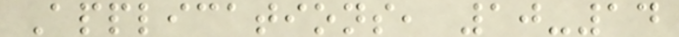Applications, 10-14
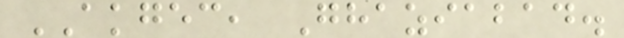AKGEC, Ghaziabad.
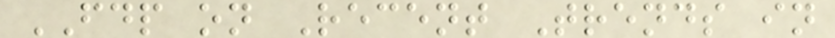FDP on Recent Trends in
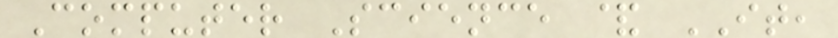Computer Science & IT,
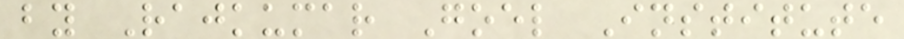by Rajkumar Goel Institute
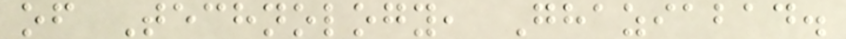of Technology, Ghaziabad.
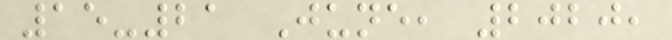15-21 June, 2020,
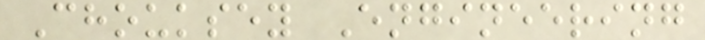Chouksey Engineering
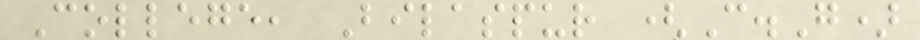College, Bilaspur (C.G)
